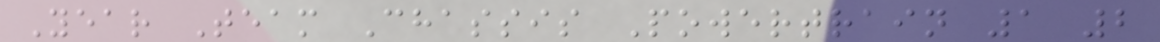Year Team Chassis Powertrain 1 2
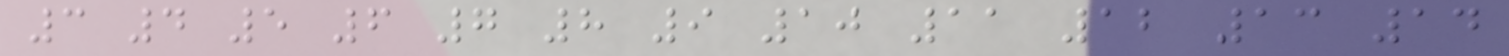3 4 5 6 7 8 9 10 11 12 13 14
